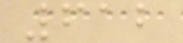612
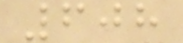608
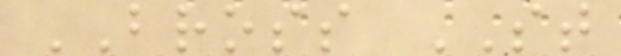BROSS ST
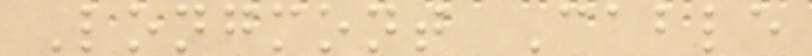Longmont Cable
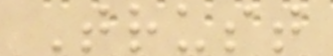Trust
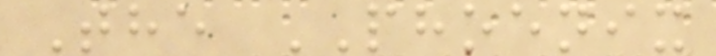The PHOENIX
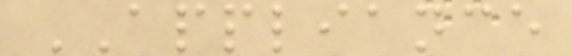APPLIANCE
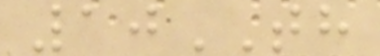10TH
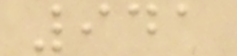941
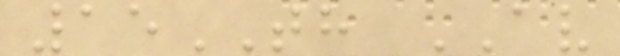15TH AV
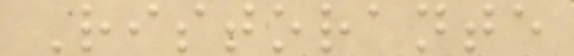Ristorante
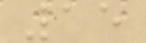15
